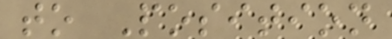to Position
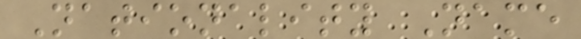Nationality Name
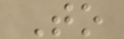To
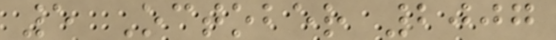5 October 2007
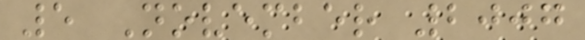5 November 2007
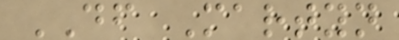DF Martyn
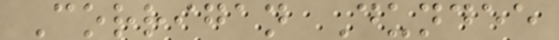Corrigan Dundee
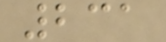231
